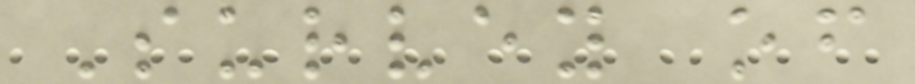Survey of
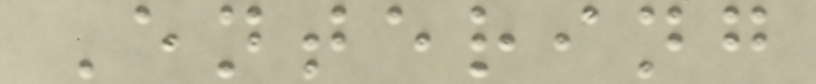Entering
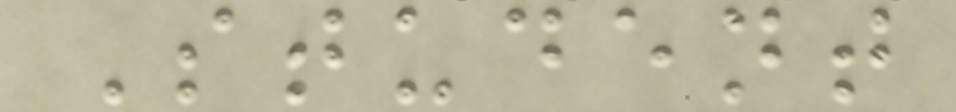Student
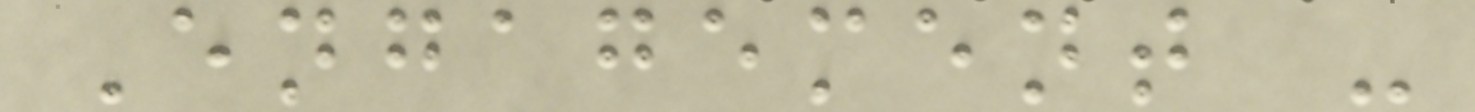Engagement -
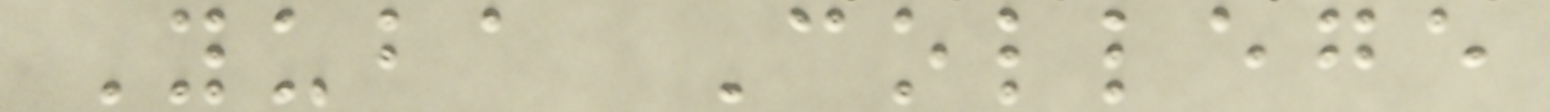Yuba College
